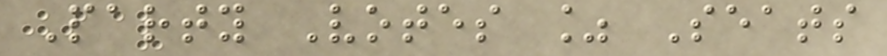Party Votes % Seats
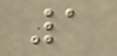1
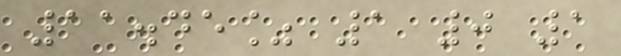11.45% 1 0 1
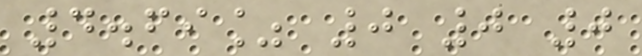4.69% 0 0 0
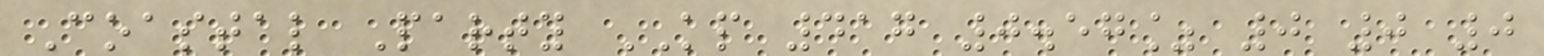Coastal Party KP 417 0.57% 0 0 0
